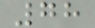78
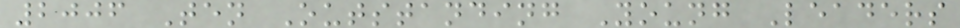2006 Ten Outstanding Young Leaders
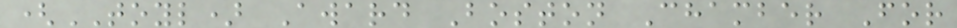(TOYL) Award Boston Chamber For
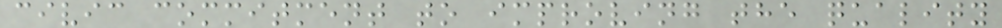civic commitment to improving the quality
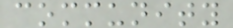community
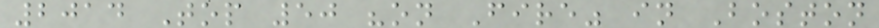2014 Top 50 "on Fire" in Boston
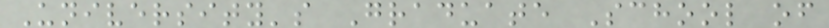University's Graduate School of
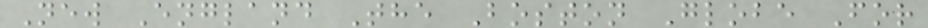New England The Boston Globe For
